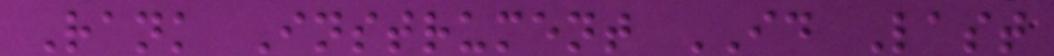Rank Instrument ID Last
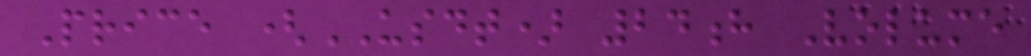Price (USDT) 24h Volume
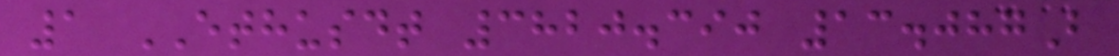1 ETHUSDT 3820.390 13.087B
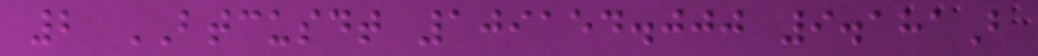2 BTCUSDT 109154.000 9.181B
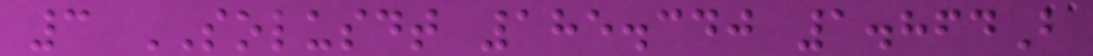3 SOLUSDT 185.340 1.864B
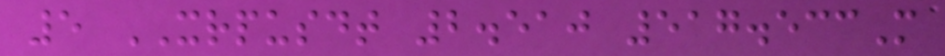5 XRPUSDT 2.510 517.533M
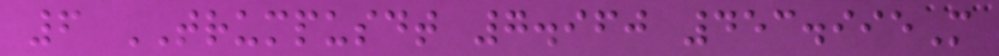6 TRUMPUSDT 7.960 453.995M
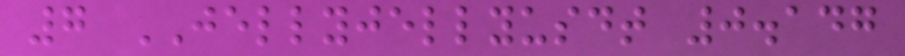7 JELLYJELLYUSDT 0.147
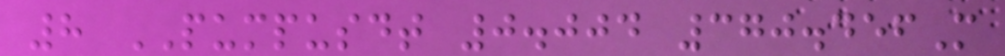8 PUMPUSDT 0.004 370.456M
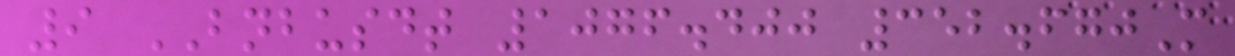9 BNBUSDT 1076.400 352.670M
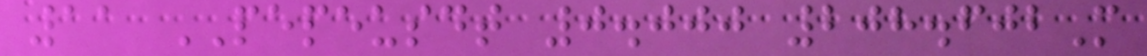11 PEPEUSDT 0.000 208.602M
